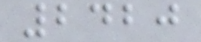2420
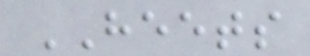HEETS
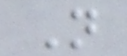N
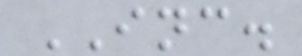INC.
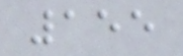155
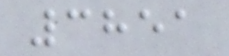3851
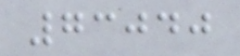73040
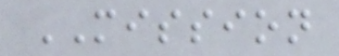MISSION
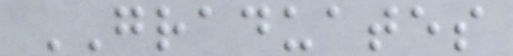GRADUATES
